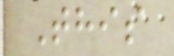This
